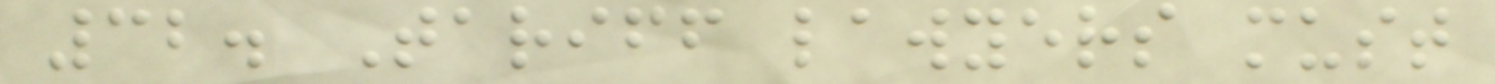32. Tariff lawyers must
